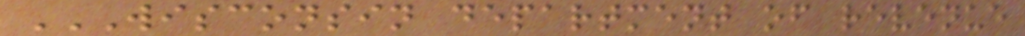WISCONSIN DEPARTMENT OF REVENUE
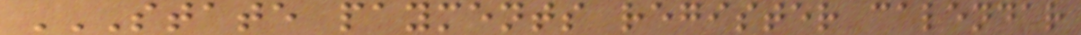STATE PAYMENTS REGISTER CALENDAR
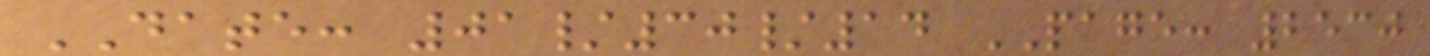DATE: 01/30/14 PAGE: 2530
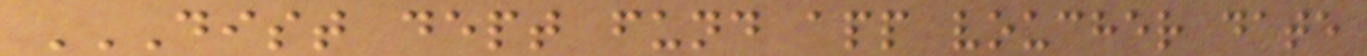DIST DEPT FUND APP VOUCHER DATE
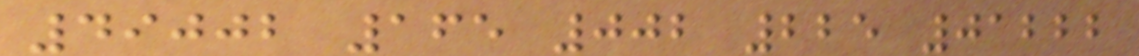49002 165 002 225 01222
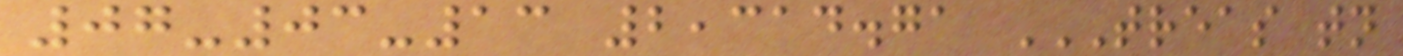07-03-13 2,314.71 TREAS TN
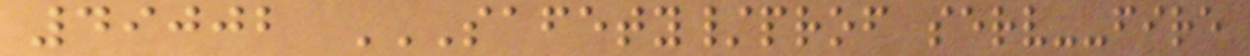49002 SAFETY/PROF SERV--FIRE
